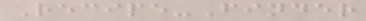Recipe-Finder
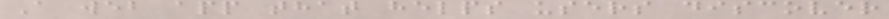A web app that helps users discover
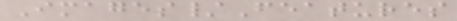Images/Features
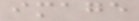image
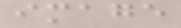image
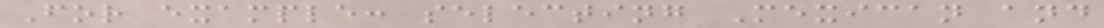For example: selecting Mexican and
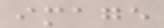image
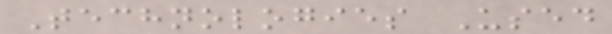Technologies Used
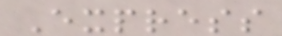Express
